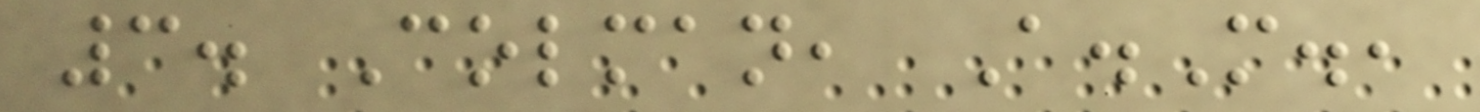3. Colman, A.M.,
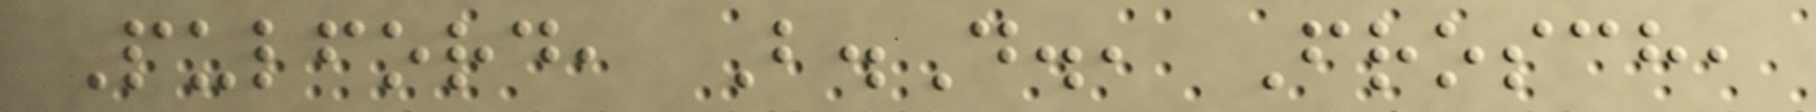Pulford, B.D., Frosch,
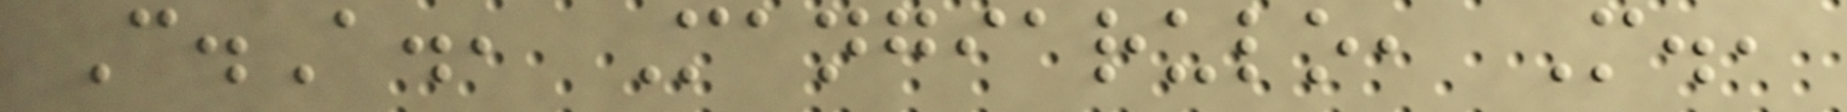C.A., Mangiarulo, M.,
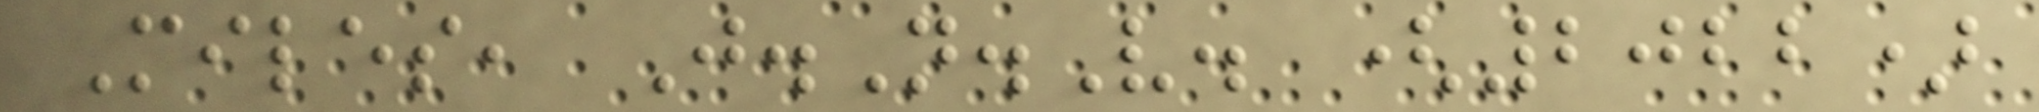Miles, J.N.V. (2022)
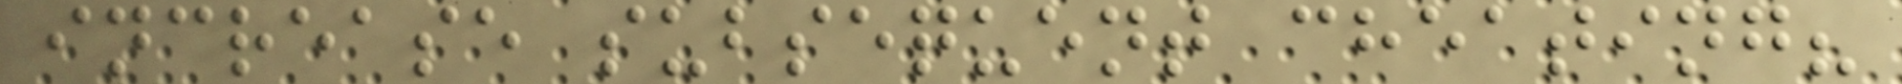increase subsequent cheating?
